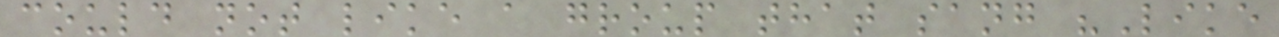could not like a group that sang "Like
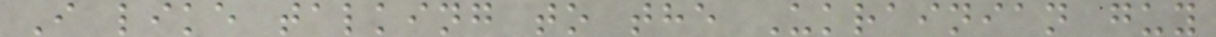I like talking to the Ukrainian guy
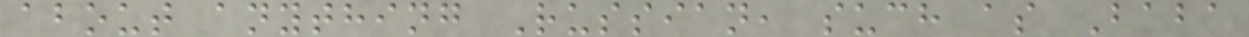about anything Russian, such as Baba
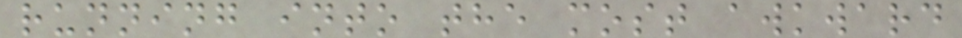running into the most awkward
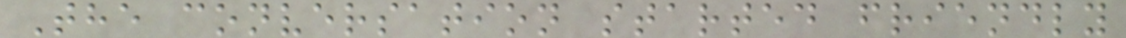The conversation started friendly
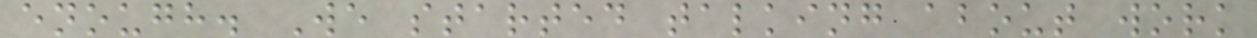enough. We started talking about work
